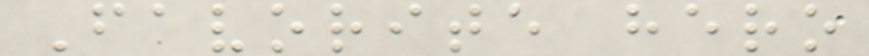Favorite hero
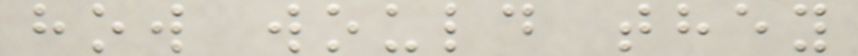how would they
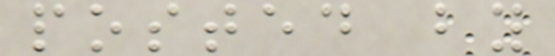posted by
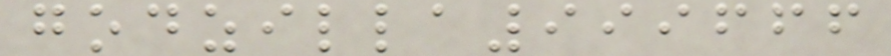godzilla999666
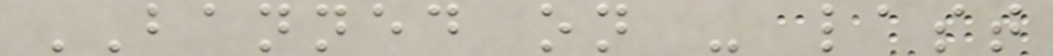BANNED on - last
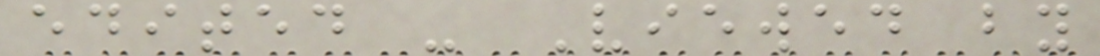edited - Viewed by
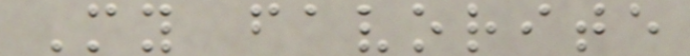My favorite
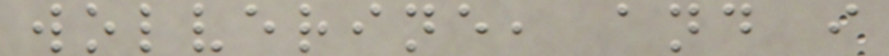wolverine, and i
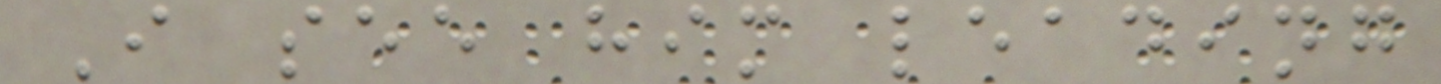I see him leading
